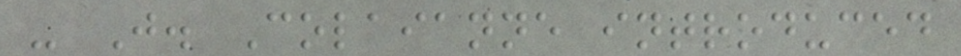- J. Colaianne introduced
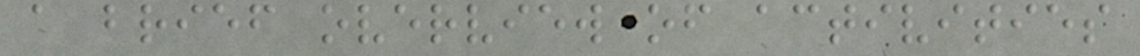a brief overview of activities
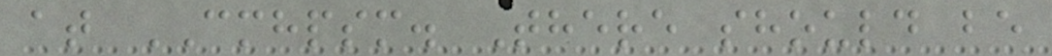at CMHPSM. There should be
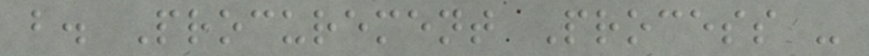b. Procurement Process -
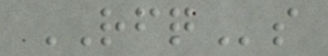RFQs
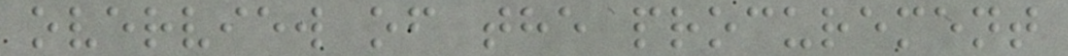overview of the procurement
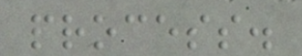process.
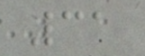31
